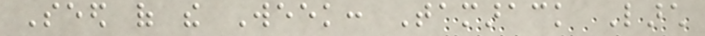Seed of the Week: Tamarack Larch
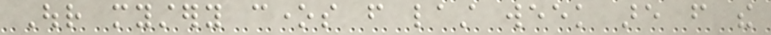Our mystery cones from last week are from the
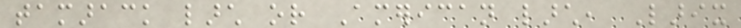tamarack larch or American larch, Larix
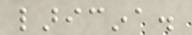laricina.
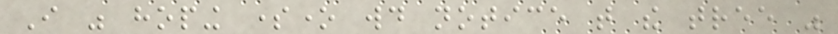I was hoping someone would notice that the tree was
